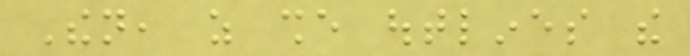Then, as she outlines the
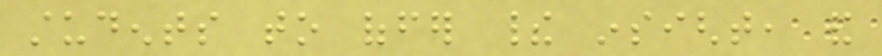students to offer their insight, and
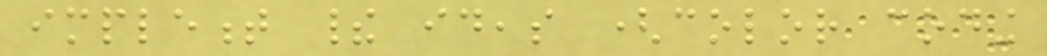implement their ideas (color coding
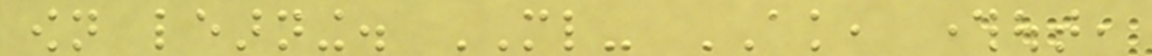own learning. ML- AK, throughout,
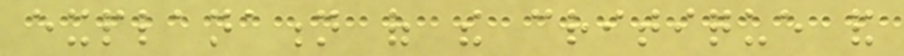explanation of the critique and
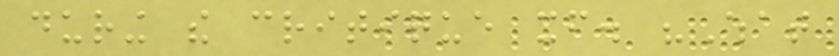during the critique itself. "What
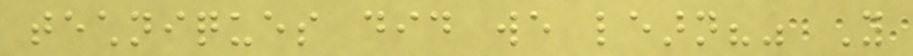techniques did we learn?" You
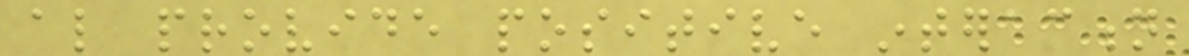also provide positive interaction
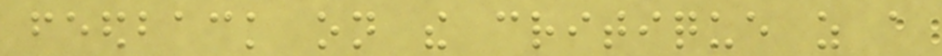feedback on the critique as a
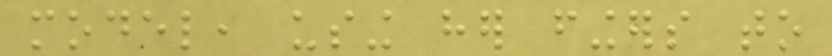model, using her fingers to
